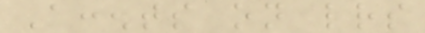Accents on letters
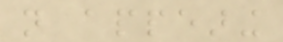not appearing
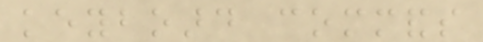keyboard commands
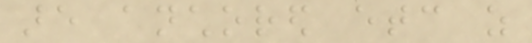are anchored etc as
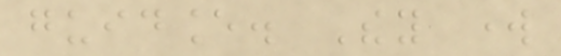guidance. They work
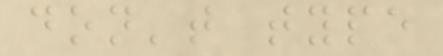don't type
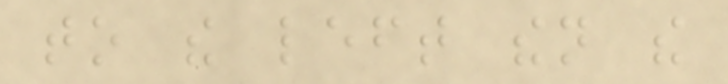to the left then the
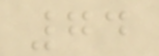74
